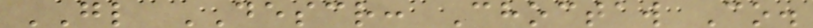GL DESCR: Choctaw Co.
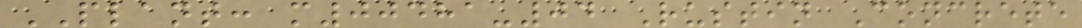PLANT: m00481-04 Rustin Concrete
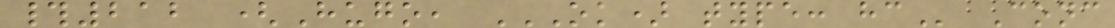#212 (Hugo, OK) TYPE: HC Conc
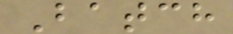Batch
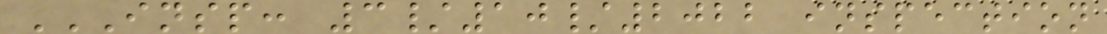INSP: 3/10/2022 INSPECTION
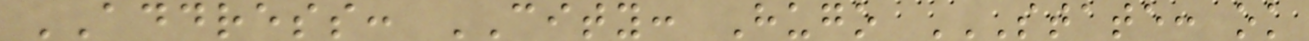ADDRESS: CITY: Hugo STATE: OK
